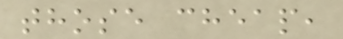those cheap,
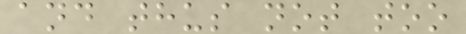and thus not too
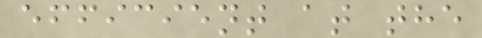efficient at the
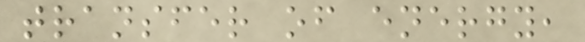transfer of energy,
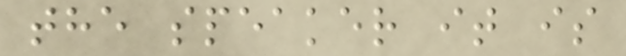the speaker it is
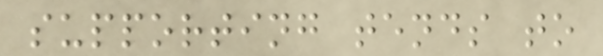supporting tends to
